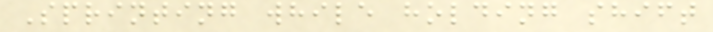Sprinting while holding shift
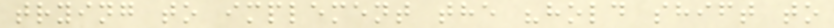trying to implement the "hold shift to
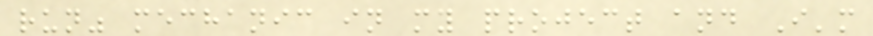run" mechanic in my project and I'm
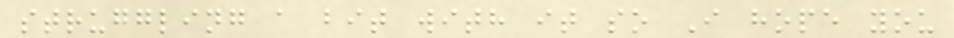struggling a bit with it so I hope you
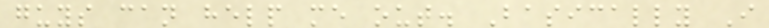guys can help me out. Basically I
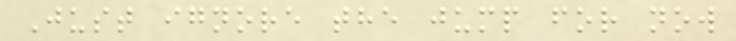Just ignore the jump for now
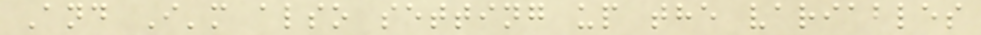And I'm also setting up the variables
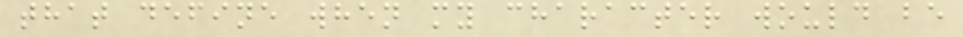that define when my character would be
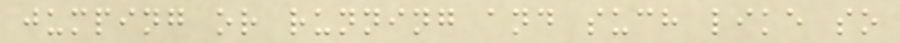jumping or running and such like so
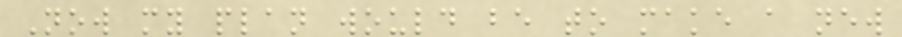Now my plan would be to make a new
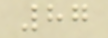87
